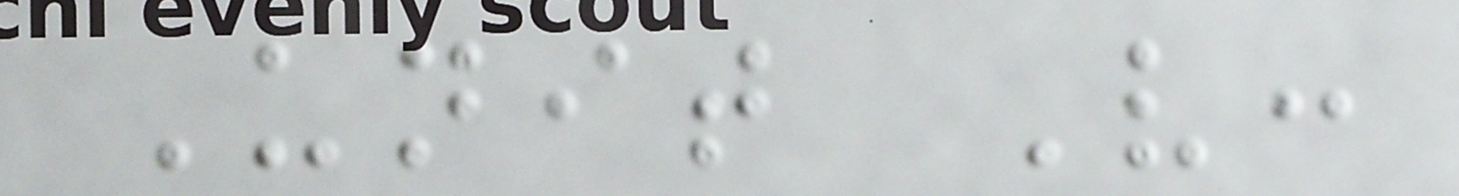Unit V:
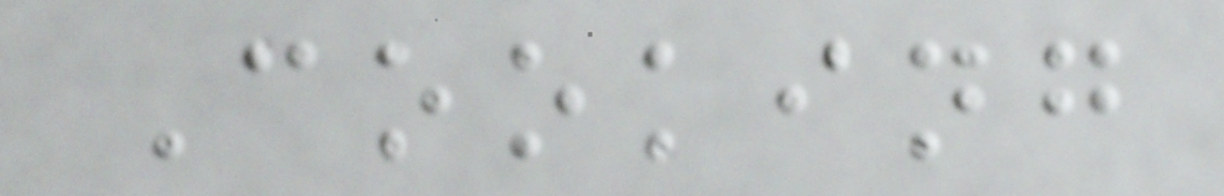Cooking
